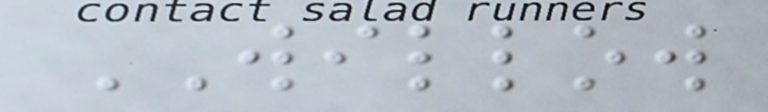WILLOW
